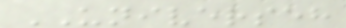UNIVERSEH
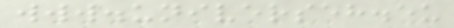www.universeh.eu
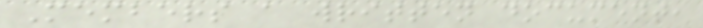Members a written document,
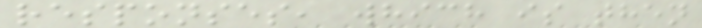responses, which is then
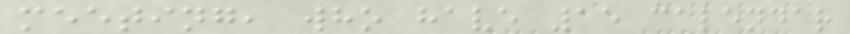meeting, who have 15 calendar
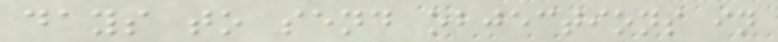days to send objections in
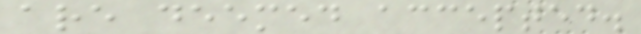are deemed accepted.
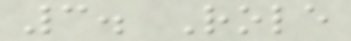3. Role
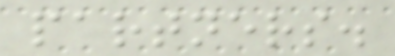partners.
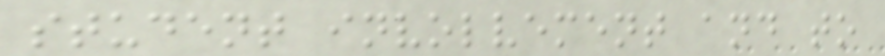student involvement and to
